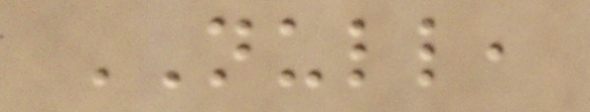NULL,
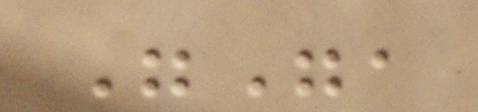"",
